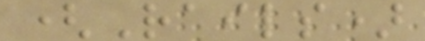(Rails)
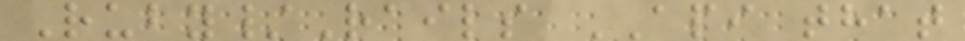Ruby/Rails API that
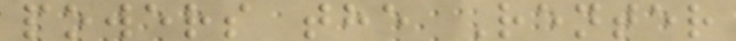powers the Renter
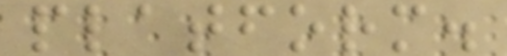platform.
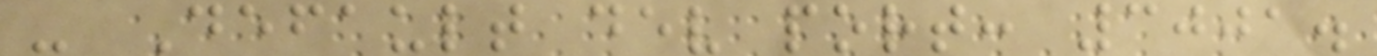- Default dev port: 3001.
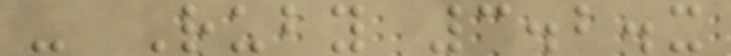- Ruby 3.2.x
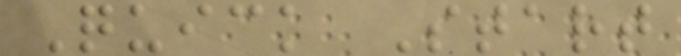Quick Start
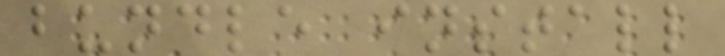bundle install
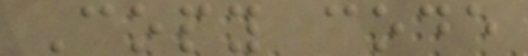Copy code
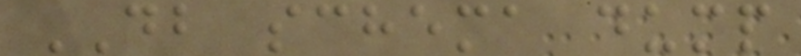DB schema dump
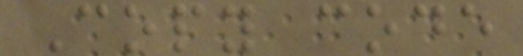Copy code
